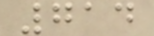714
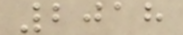2018
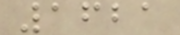1621
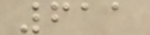611
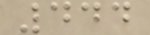444
